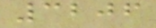3206
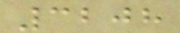3208
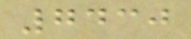7430
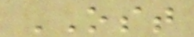OST
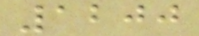1200
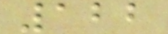122
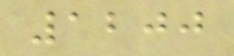1200
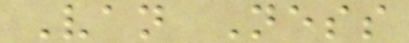Van Ness
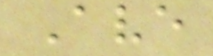Ave
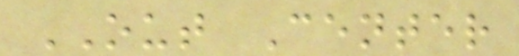OUT Center
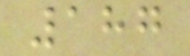187
